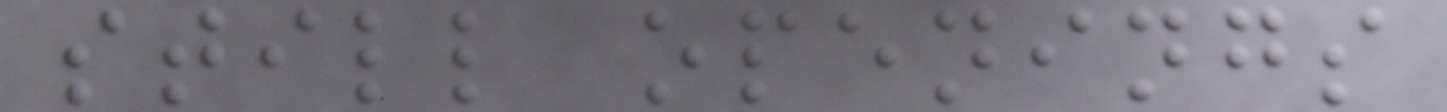still openings
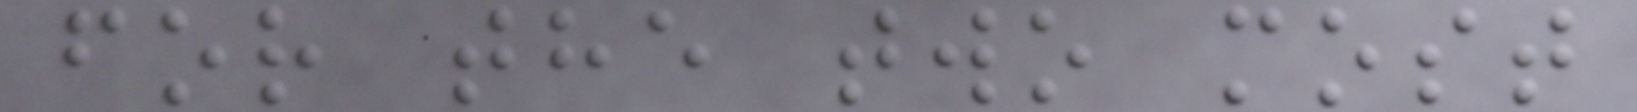for the two most
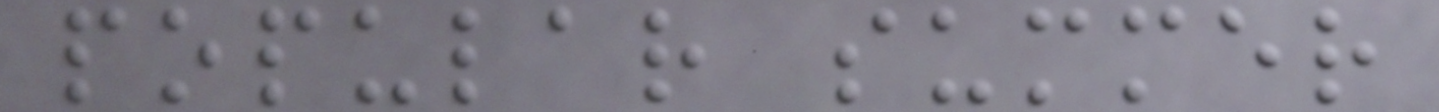popular summer
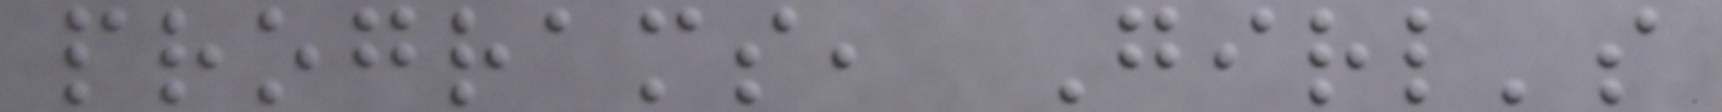programs, Girl's
